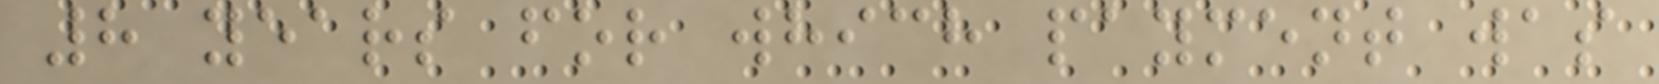8 years for which payment was
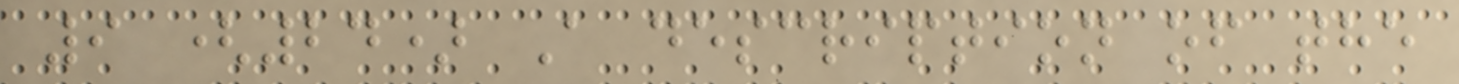9 (24) A description of the
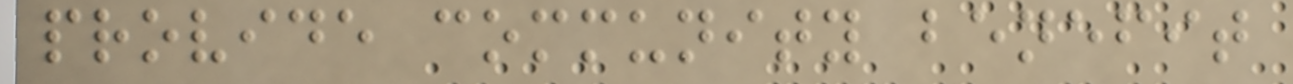provide community benefit
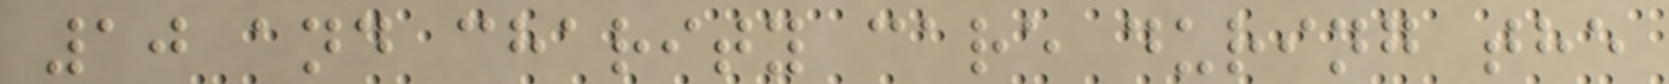10 and charity care during the
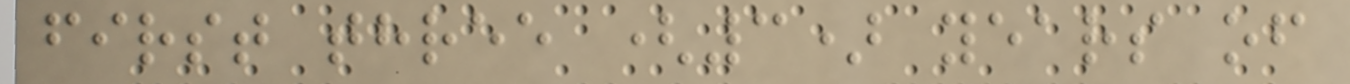first three (3) years of
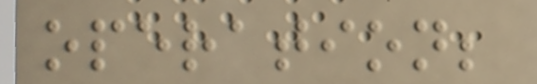operation;
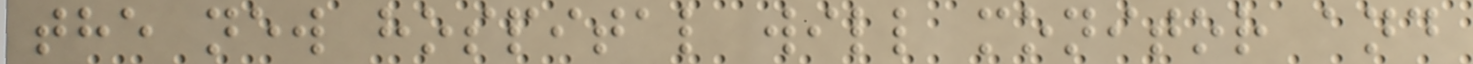the new hospital will monitor and
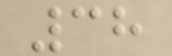38
